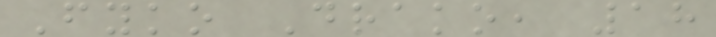Fyko Drako, 18
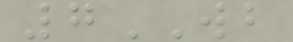7WB
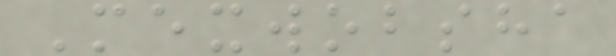Mexwobsha
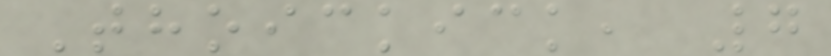Thoickick, 7
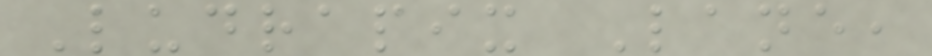Ludrapix Lane,
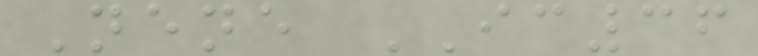Nene IC36
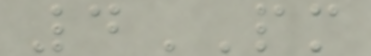4PM
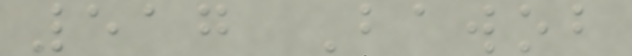517 Bawob
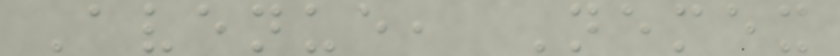Avenue, Nemex
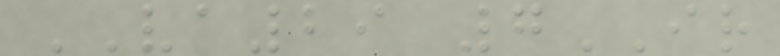VA29 7IR
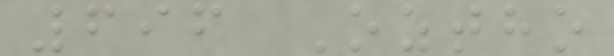696 Oztho
